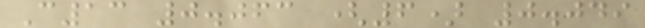C13 0.063 (6) 0.049
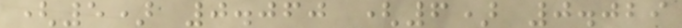(5) 0.060 (6) 0.029
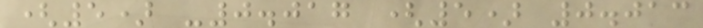(5) -0.017 (5) 0.013
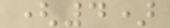(4)
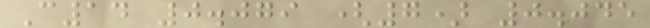C14 0.079 (7) 0.045
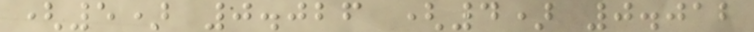(5) 0.026 (4) 0.012
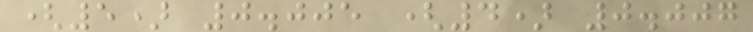(5) 0.005 (4) 0.007
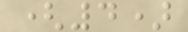(4)
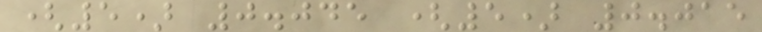(5) 0.045 (5) 0.015
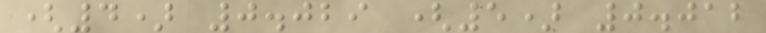(4) 0.029 (5) 0.012
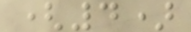(4)
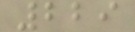229
